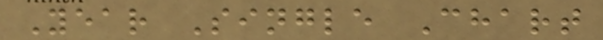Year Single Chart
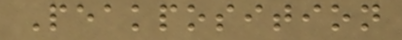Peakposition
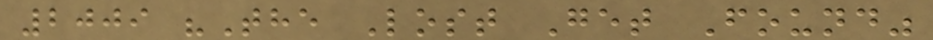2009 "The Lost Get Found"
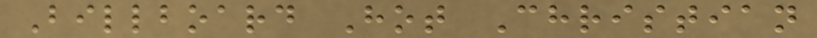Billboard Hot Christian
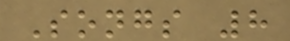Songs 8
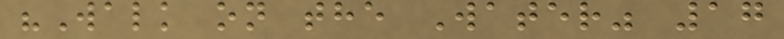"Walk on the Water" 17
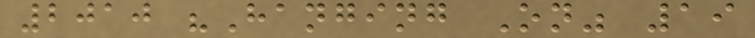2010 "Hanging On" 19
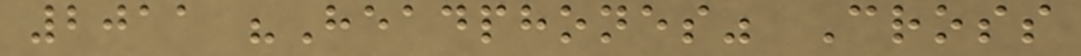2011 "Headphones" Cross
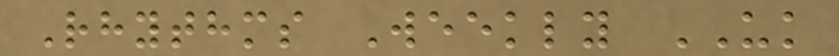Rhythms Weekly UK
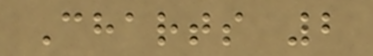Charts 2
